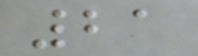21
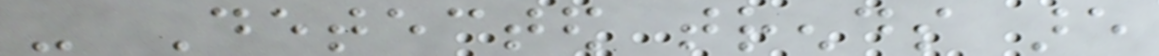- Detected trends are
